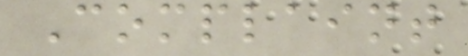Complaint
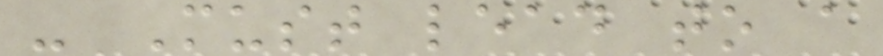- Must lead to a
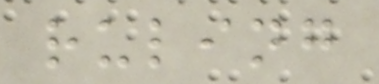ruling
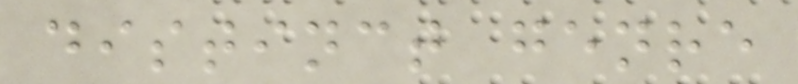distinct genre
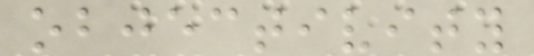objectivity
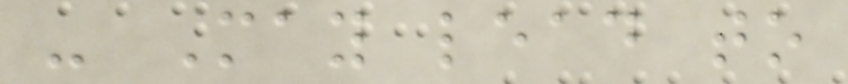- May lead to
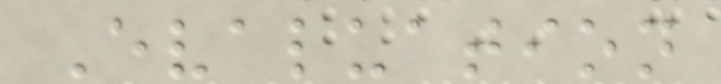Evaluation
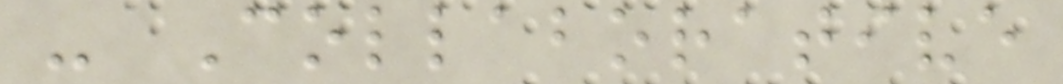- Collaborative
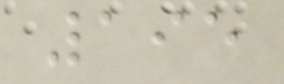195
